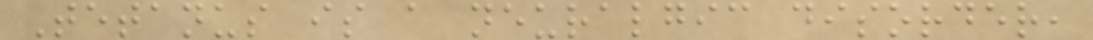Tetanus is a neuralgic disorder,
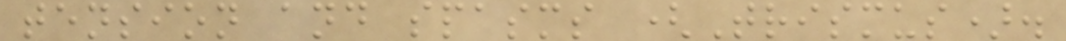tension and spasms (Trismus).
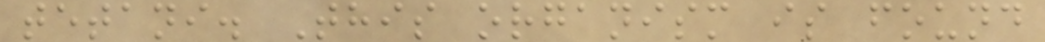tetani. This organism is found
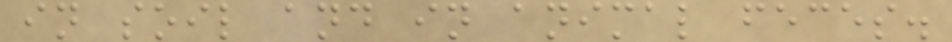in soil and in animal feces.
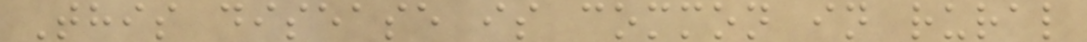This disease is common in rural
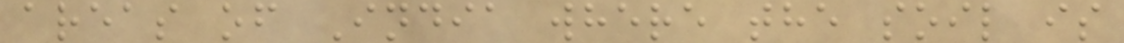areas of India where the soil is
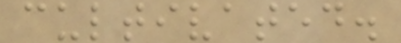cultivated.
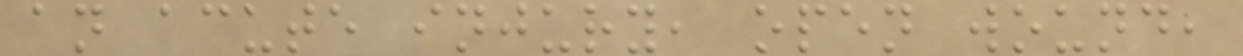an acute injury, open wound,
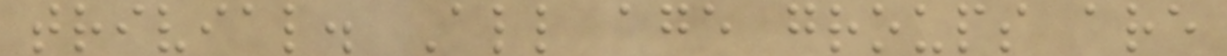trivial. All age groups are
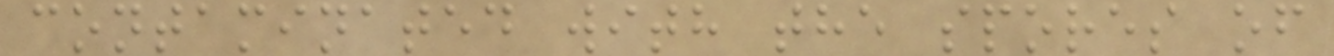contaminated with the spores of
